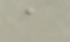a
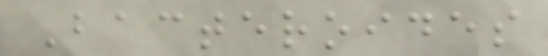Bacteroides
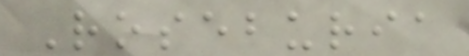Roseburia
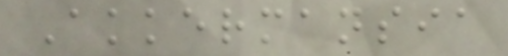Akkermansia
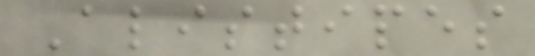Alistipes
